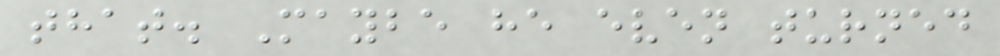that. Maybe he even turned
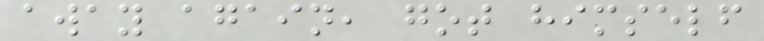away again, got himself
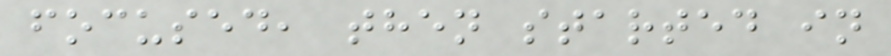focused, then started in
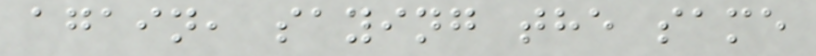again, saying the same
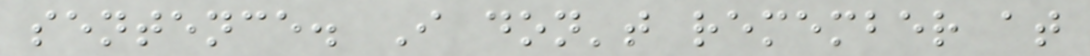sentence. I don't remember at
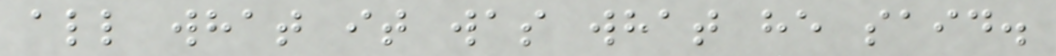all what it was what he said.
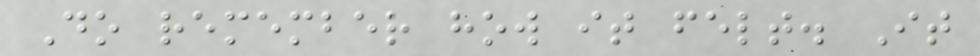Do remember how it felt. It
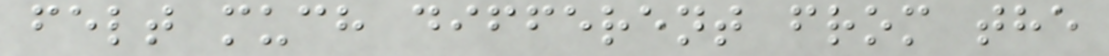felt much different from the
